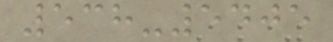538-5405
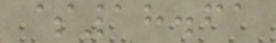$18.61
